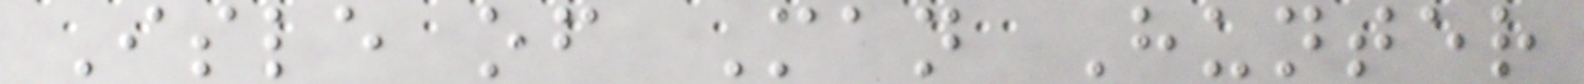Isle of Man Hunter
